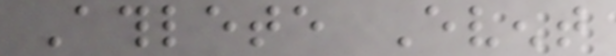Athlete Event
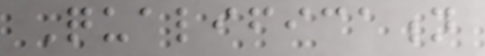Qualification
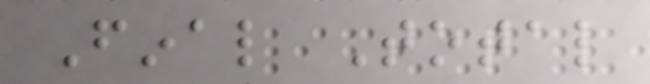Final Total
